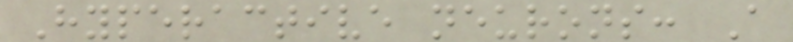Hyperactive neurons: A
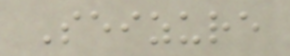Seizure
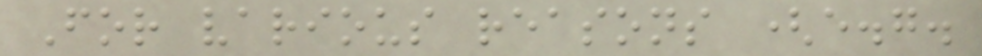For various reasons (e.g.
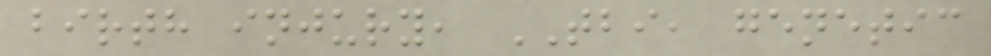birth injury, TBI, genetic
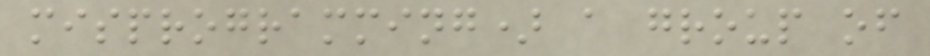misprogramming) a group of
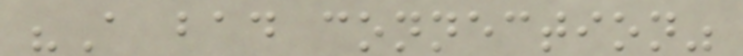"A bad connection"
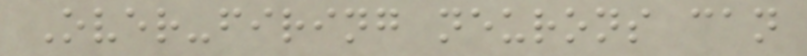Over-firing neurons can
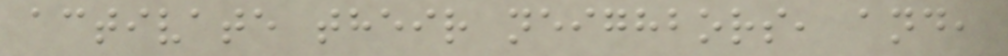activate their neighbors, and,
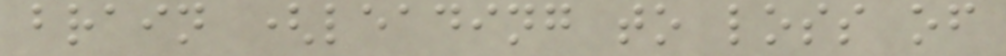brain (leading to loss of
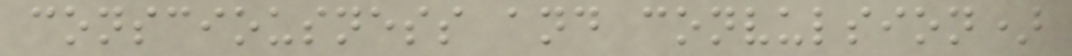consciousness and convulsion)
